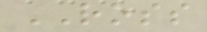ROSS
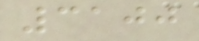3100
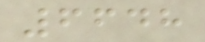6648
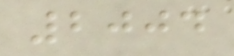2004
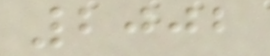2002
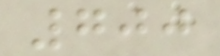700
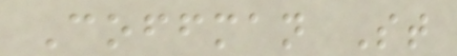Coffman St
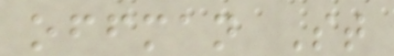offman St
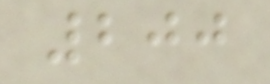200
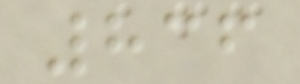836
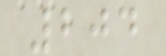204
